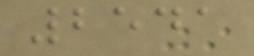2541
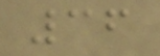36
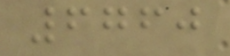6760
